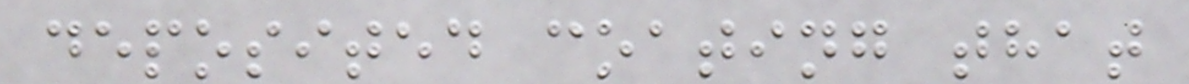deposited coating that
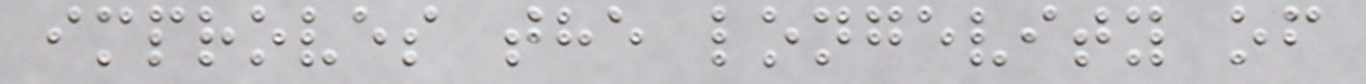improves the longevity of
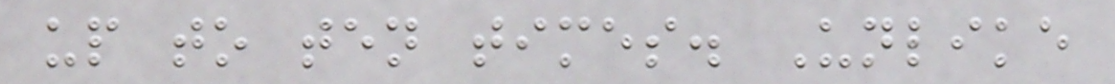up to ten times. Unlike
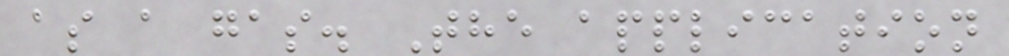as a gas. The application
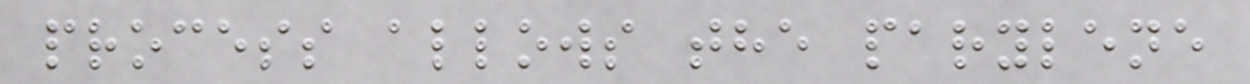process allows the parylene
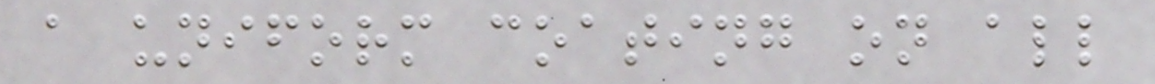a uniform coating on all
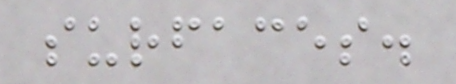surfaces.
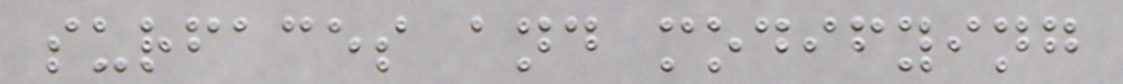surfaces and modifying
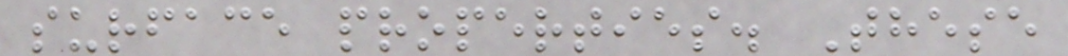surface properties. These
